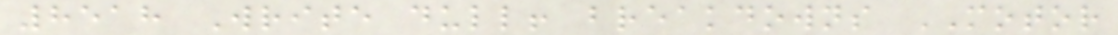8518 Write dull! breakdowns MOTOR
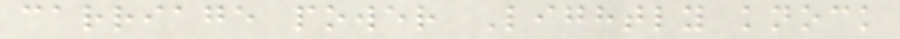carriage power Lightly knock
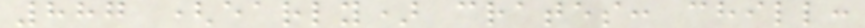887 (early) crates: chill:
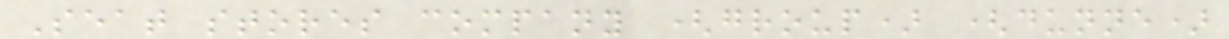Seat stores company (group) (dunne)
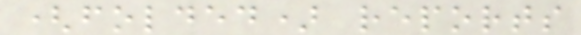(folded) reports
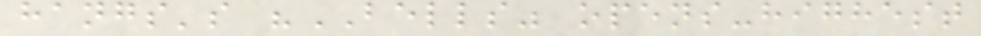hangs's "BELLS" opens-highest
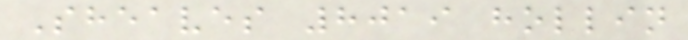Sheaves 8019 hollin
